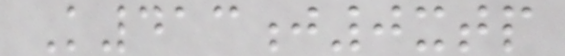K413j0xtp
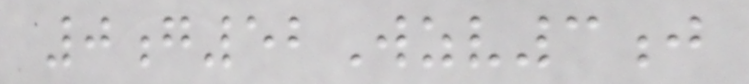0g52Wzv3j
